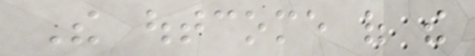The outcome of the
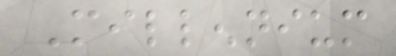Millennium
